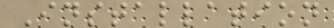Installation
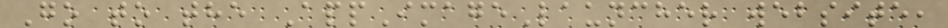Go to the AppImageLauncher website,
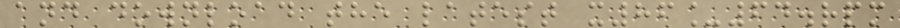and download the latest x86_64.rpm
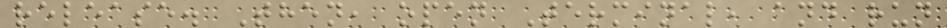release. Then, open Terminal, and run
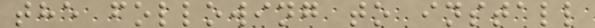the following to install
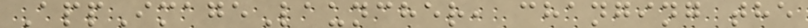AppImageLauncher, changing the
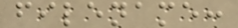filename:
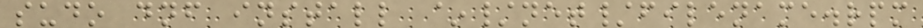sudo dnf install ~/net/filename.rpm
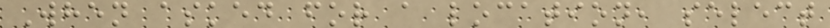When asked for a location, select
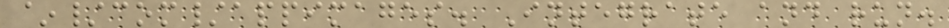~/com/appimages. Integrate and run.
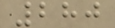280
